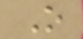O
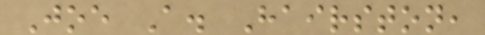Joe A. Hairston,
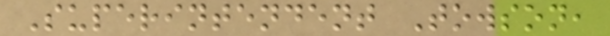Superintendent Towson,
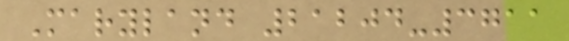Maryland 21204-3711
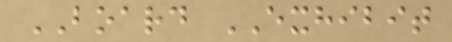BOARD EXHIBIT
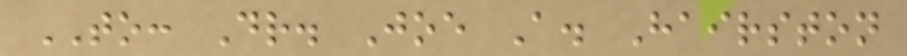TO: Dr. Joe A. Hairston
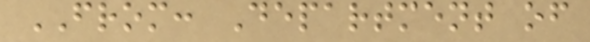FROM: Department of
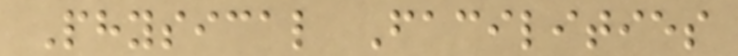Physical Facilities
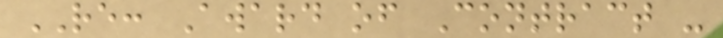RE: Award of Contract -
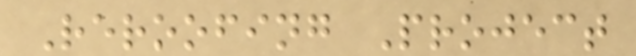Reroofing Project
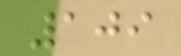109
